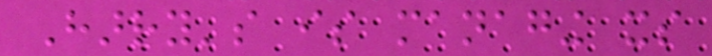Harry's is managing its
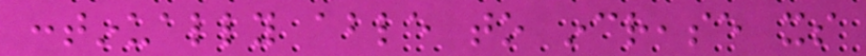continually able to increase its
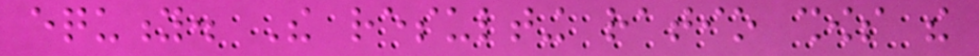equity. The resulting ratio shows the
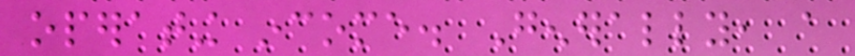operating income. Generally, a
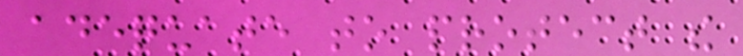adequate to protect the
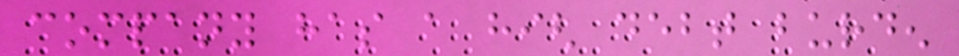company has a high debt burden
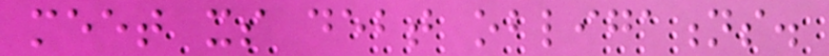meet its debt obligations.
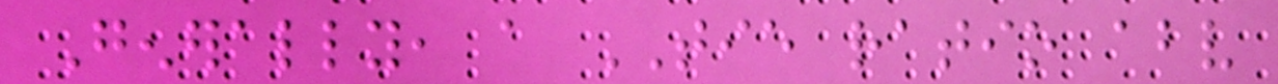Generally, a TIE ratio above
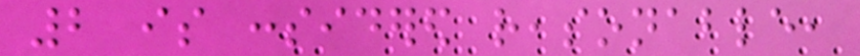2 is considered reasonable,
